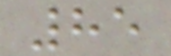85
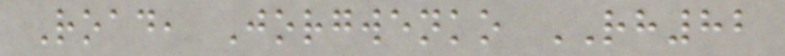Road, Jorgwenko RH82
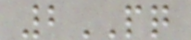2PQ
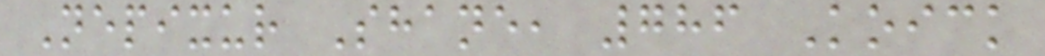Nepixur Shane, 786 Koick
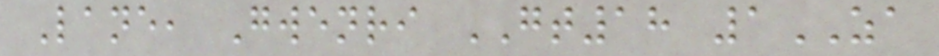Lane, Gwenri GT18 1ZA
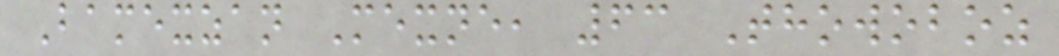Bamexzan Mexne, 63 Thowoboz
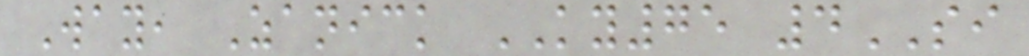Way, Zanick KY75 4SI
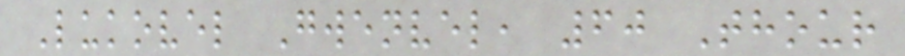Lukovel Gwenvel, 60 Thour
